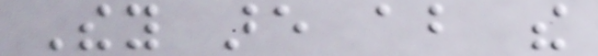They are about the
